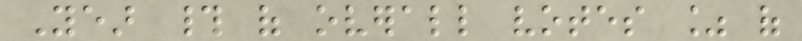Year # of overall votes % of
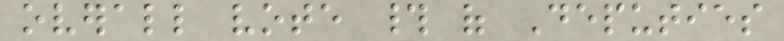overall vote # of Deputies
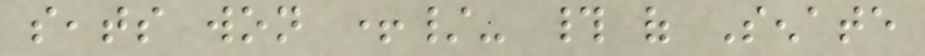seats won +/- # of Senate
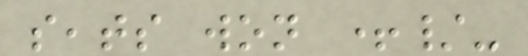seats won +/-
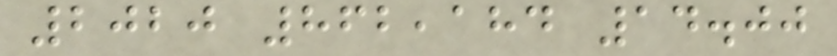2020 862,184 14.00
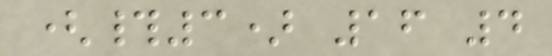(#3) 16 4
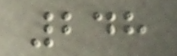248
